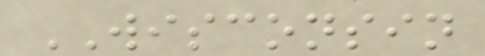WISCONSIN
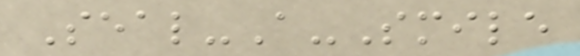Seal-A-Smile
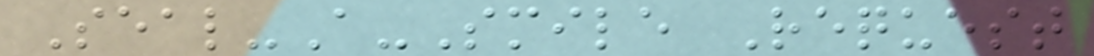Seal-A-Smile Request
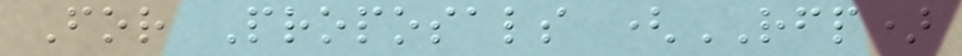For Proposals (RFP)
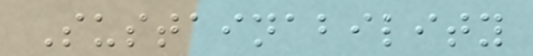Sustainability
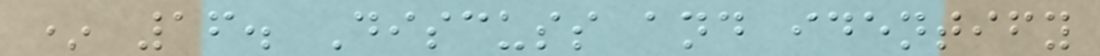* 16. Discuss and identify
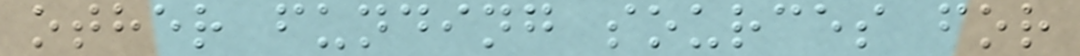other funding sources for
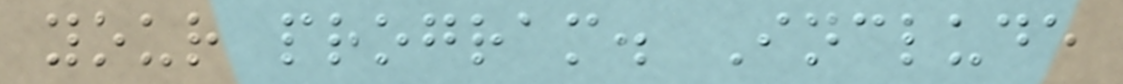your program. Include
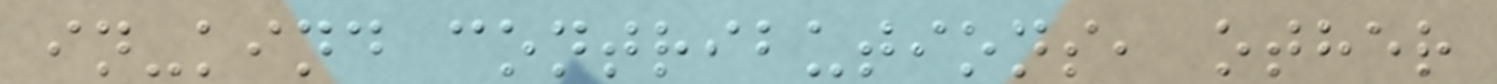in-kind contributions, other
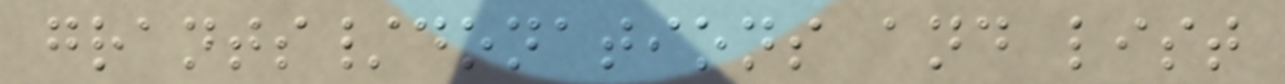grants/donations and list
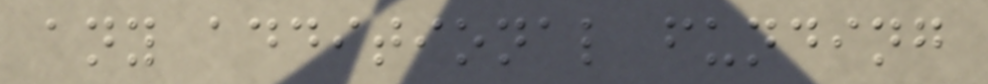any additional funding
